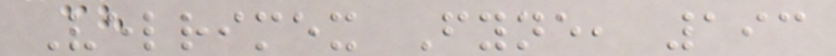Velrimex Fyne, 193
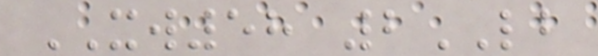XW58 2LB
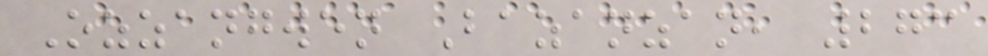Ozzangwen Bazanzan, 273
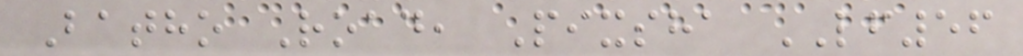Batho Road, Pixsha LF56
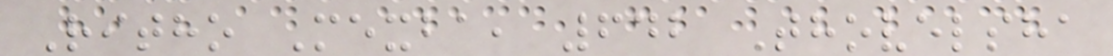Ritho Mexba, 642 Thovelsha
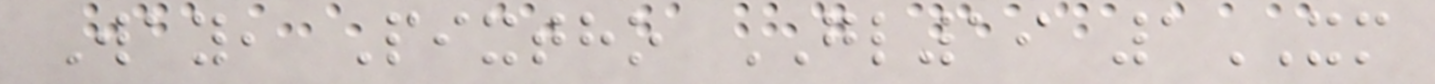Way, Pixtho GL19 1XM
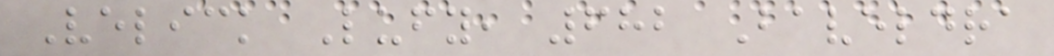Velick Lufy, 682 Baveldra
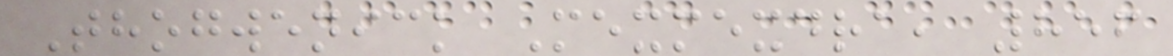Thogwenick Mexmexdra, 856
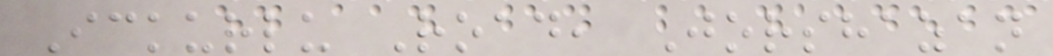Ickurlu Road, Jorshazan
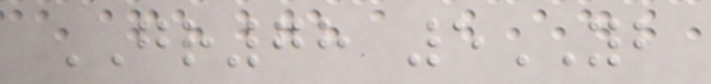GR78 5YB
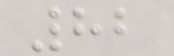82
